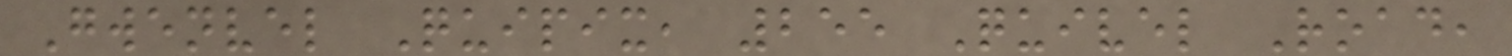Gwenvel Quipix, 255 Quivel Road,
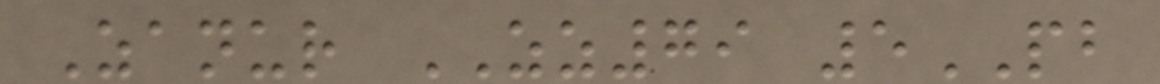Zanur ZZ79 5PB
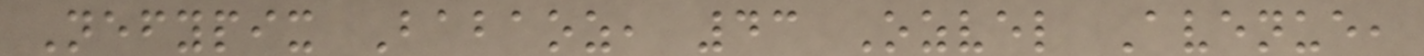Nefypix Babaoz, 43 Ozvel Avenue,
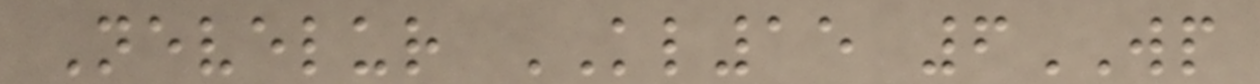Nevelur KL15 6WP
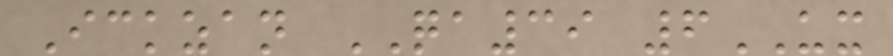Ickzan QA39 6UX
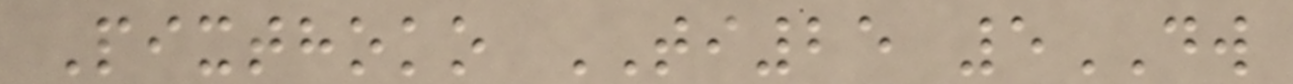Pixthoko TI25 5DW
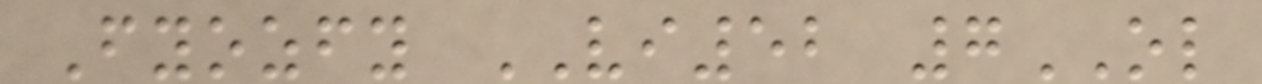Fyozfy VI52 7OL
